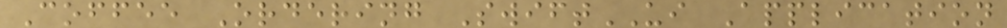Coffee Ordering SwiftUI Application
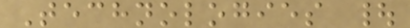Technologies |
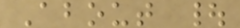About |
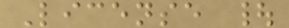License |
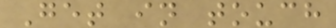Get in touch
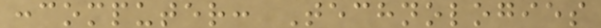:computer: Technologies
